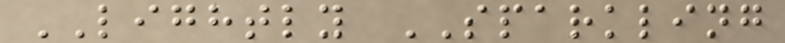LIGHTLY SPARKLING
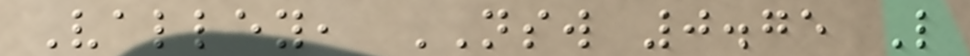Valley, NSW 0.75 L
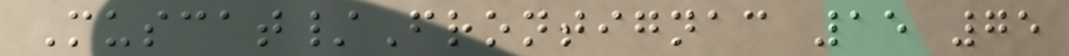Muscat/Frontignac 15 75
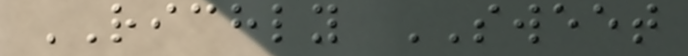RICHLY SWEET
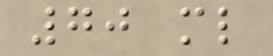70 ml
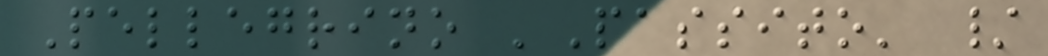Pellegrino 'Passito' /
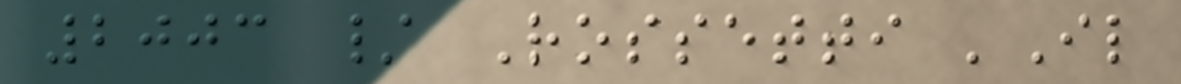2003 / Rossetti 'Il
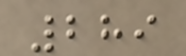289
